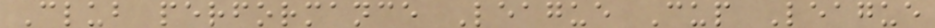Club performance League Cup League
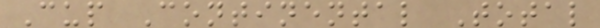Cup Continental Total
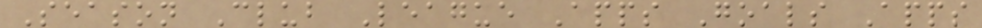Season Club League Apps Goals Apps
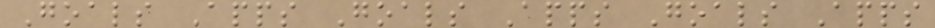Goals Apps Goals Apps Goals Apps
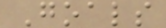Goals
